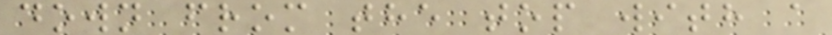down from the top with a
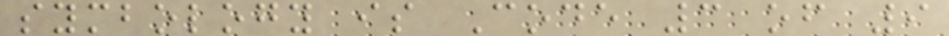symbology is Code 3 of 9
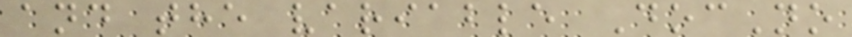and the variable DocNo
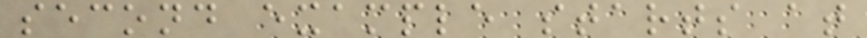second example starts at
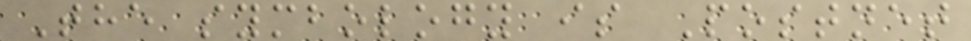The symbology is Postnet
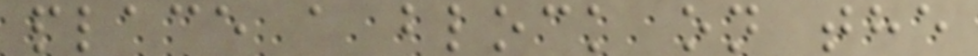place a block on the
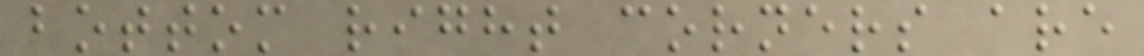bottom right corners are
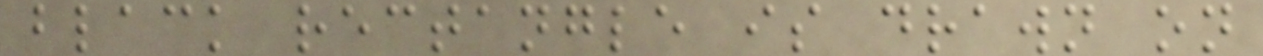black rectangle is drawn on
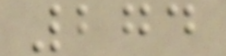274
